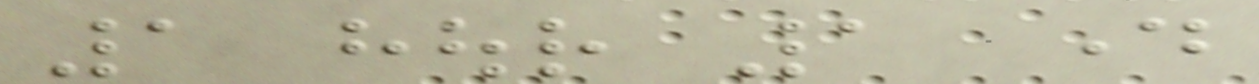1 hour 1 day
